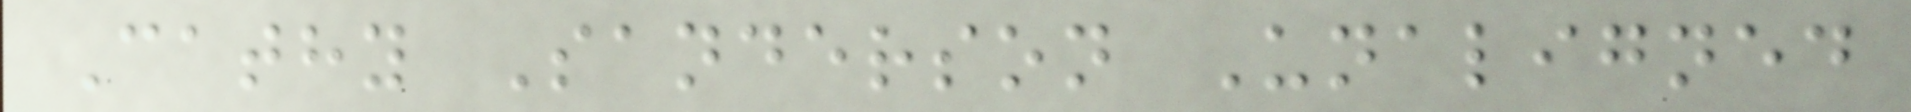Cathy Sanderson Unaligned
